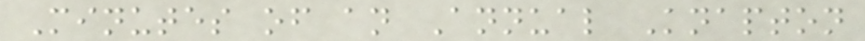Minutes of an Annual Knapton
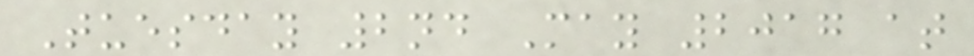Tuesday 2nd May 2017 at
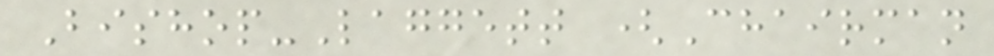Bishop-Laggett (Chairman
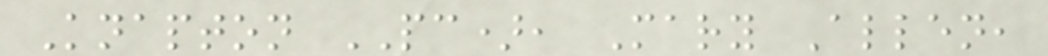Knapton PC), Mary Allen,
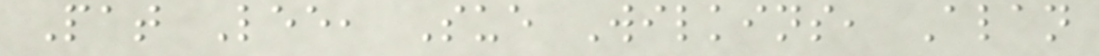Pat Lee, Sue Wilkins, Alan
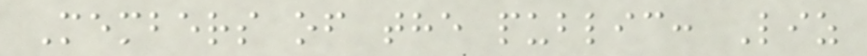Members of the public: Liz
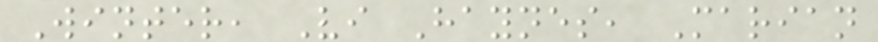Winter, Vi Haynes, Marian
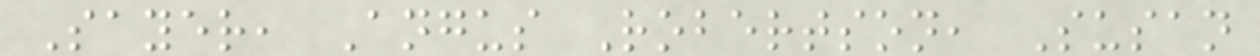Sayer, Angus Robertson, Susan
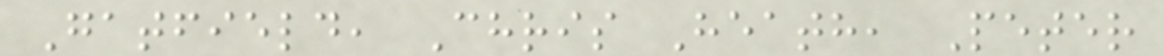Gatfield, Chris Heath, Peter
